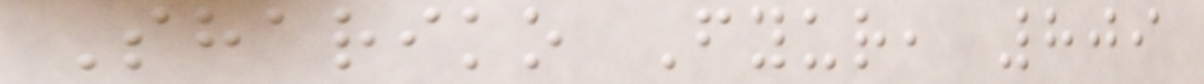Shariko Fyur, 809
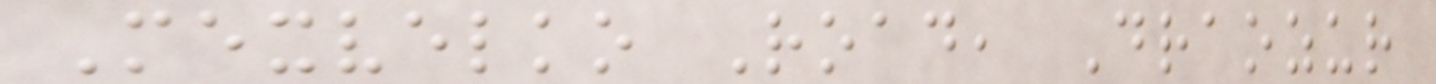Mexvelko Road, Draozur
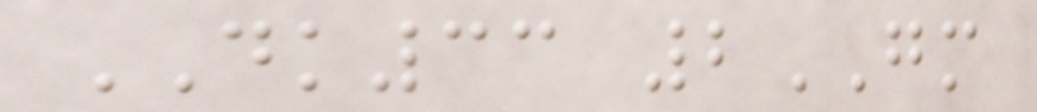DK33 2GM
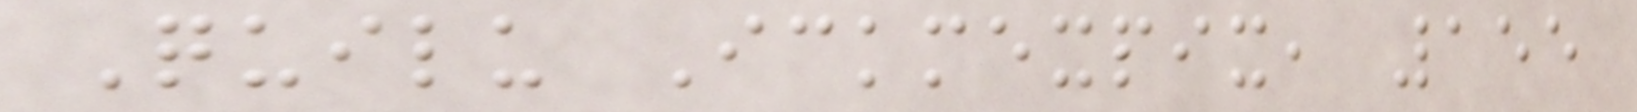Quilu Ickmexpix, 155
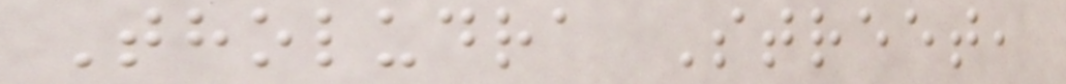Tholudra Street,
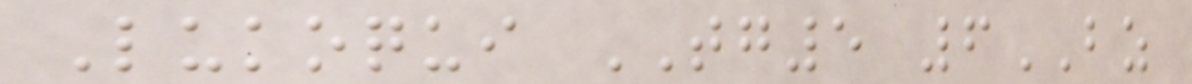Lukoqui TG5 6BZ
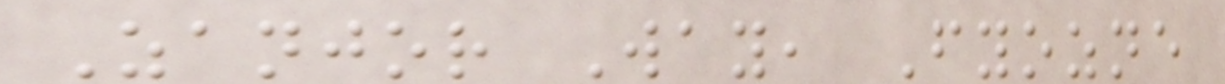Zanjor Way, Fyozne
